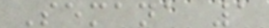Semana 1
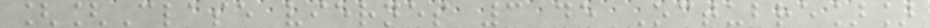[[Clase viernes 3 de Octubre]]
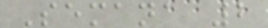Semana 2
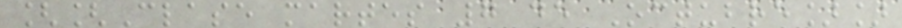[[Clase martes 7 de Octubre]]
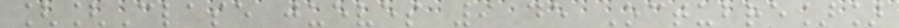[[Clase jueves 9 de Octubre]]
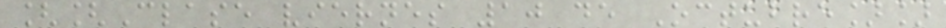[[Clase viernes 10 de Octubre]]
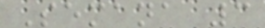Semana 3
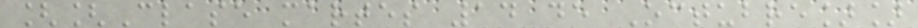[[Clase martes 14 de Octubre]]
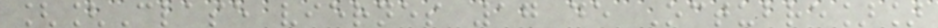[[Clase viernes 17 de Octubre]]
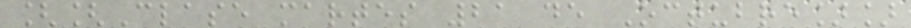[[Clase martes 21 de Octubre]]
